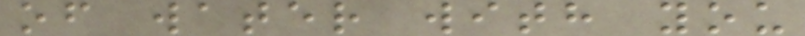of water with you
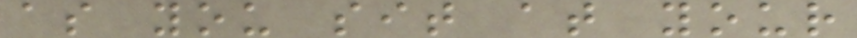as you sit at your
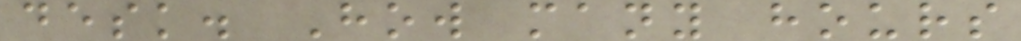desk. How many hours
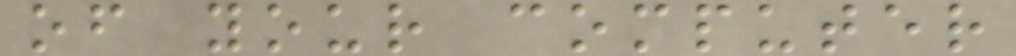of your computer
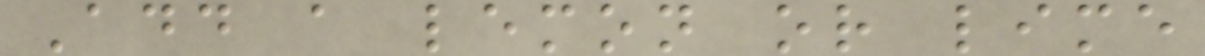Add a lemon or lime
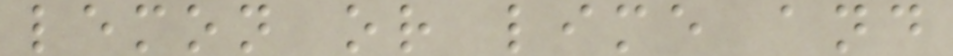lemon or lime and
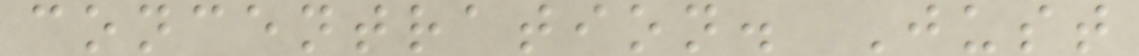concentration. Just
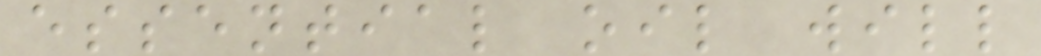essential oil will
